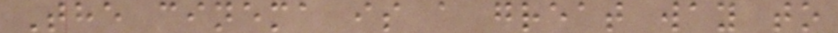The cinema is a great way to
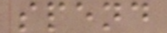spend
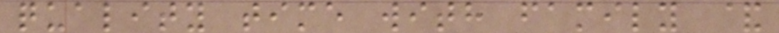quality time with family &
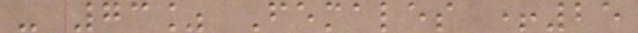- 73% Females +25
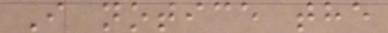I notice the
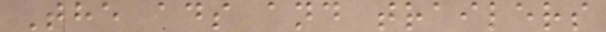The ads and trailers
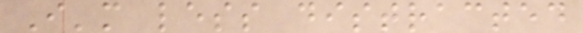I'm less distracted
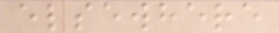elsewhere
